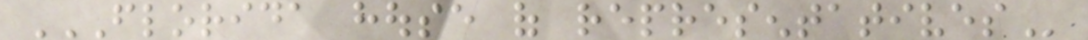FLORIDA HOUSE OF REPRESENTATIVES
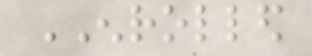ENROLLED
